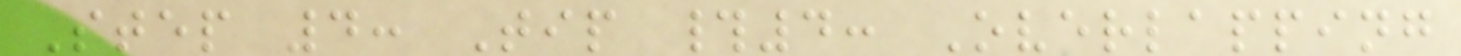Step 4: Tip #4: Overlapping
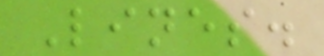Lines.
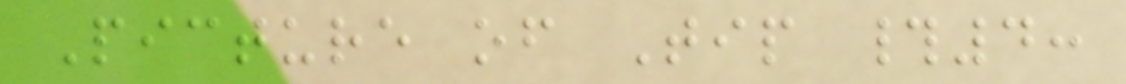Picture of Tip #4:
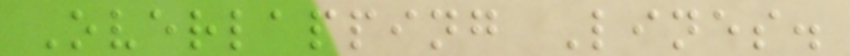Overlapping Lines.
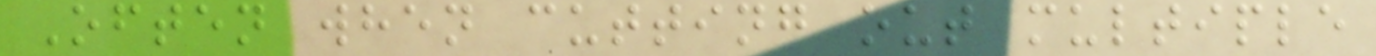Often when cutting out multiple
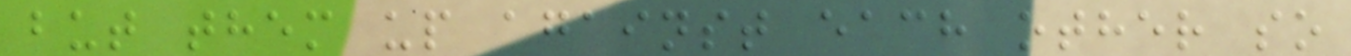but them up against each other so
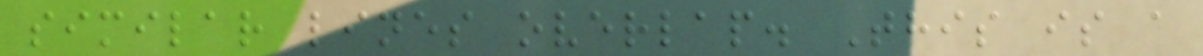similar lines overlap. This is a
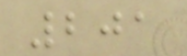201
